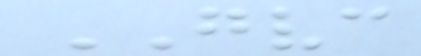GVC
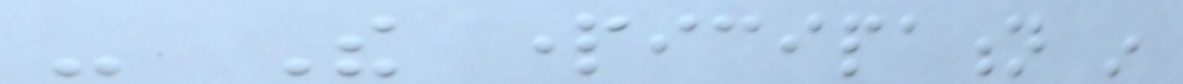- The participation in
